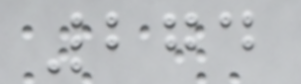274
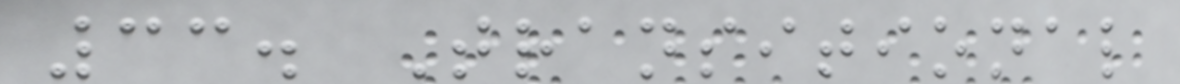33. Transitional
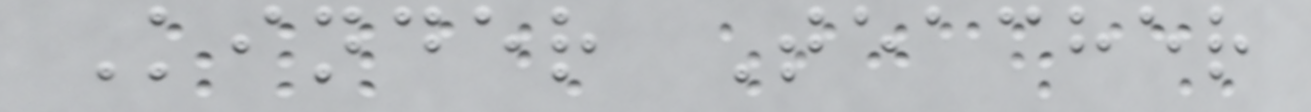Kinder Teacher
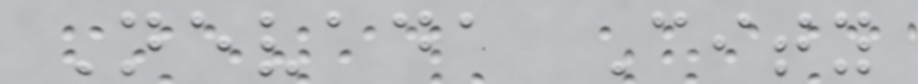Nevada City
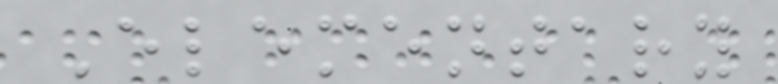Elementary
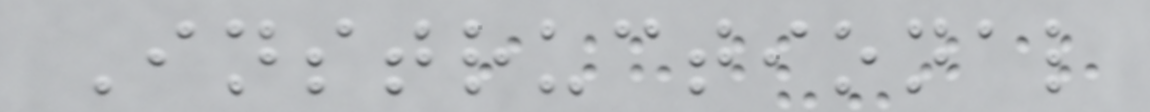Instructional
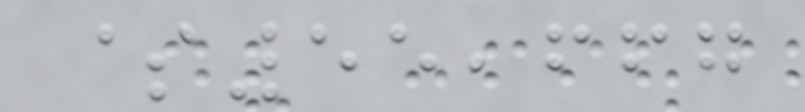$55,667
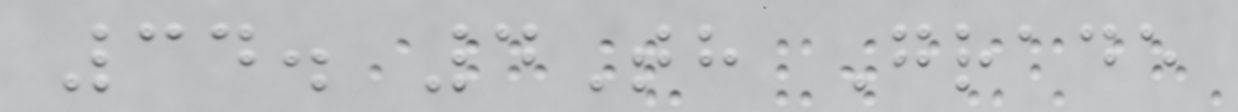34. 4Th Grade
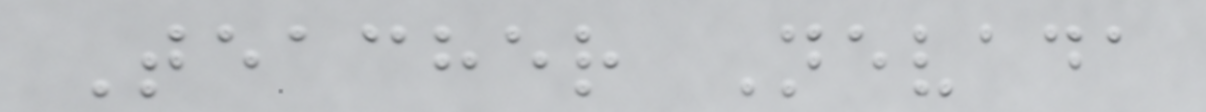Teacher Nevada
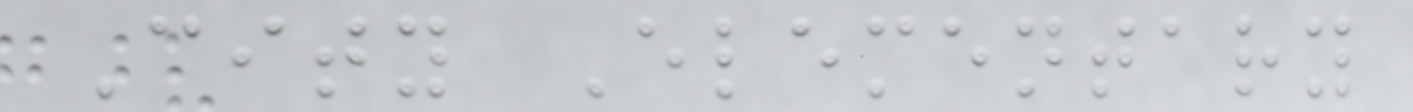City Elementary
